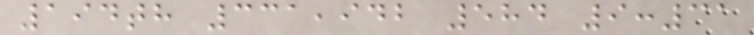194th 331,942 584 9:31
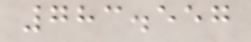783.557
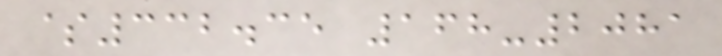$332.35 168-2081
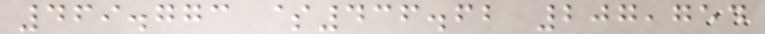469.773 $436.62 207,754
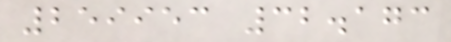259953 32.173
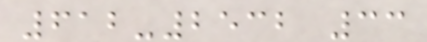612-2532 33
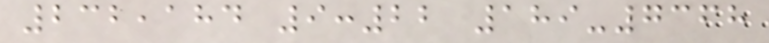232,184 9:22 189-7368
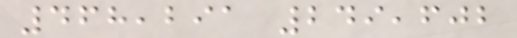468,291 249,602
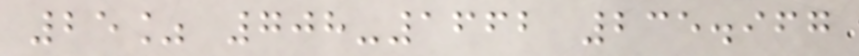25% 708-1662 235.967
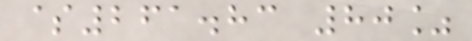$261.83 80%
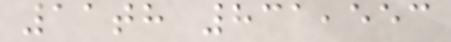11th 831,553
